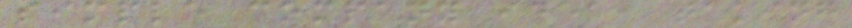simple company idea, taking
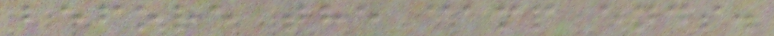before the camp ends.
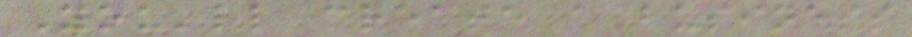You'll create a business
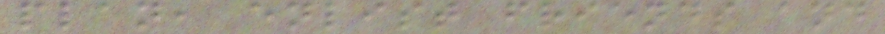plan, enlist friends and
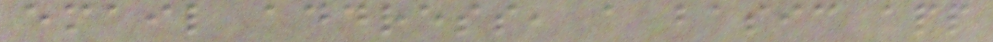email address, a basic app
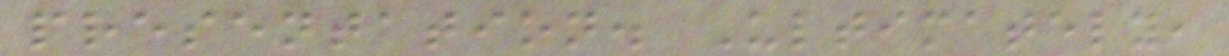presentation. Ultimately,
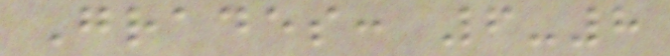Grades: 6-8
